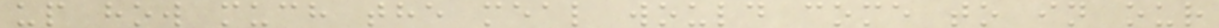up how much the meal would come to in our
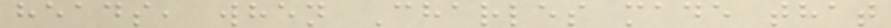heads, when Charles made that
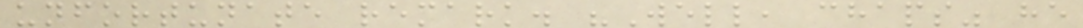unfortunate remark. "Well, chaps" he
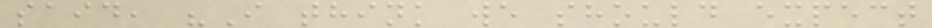said, "I think we should expect
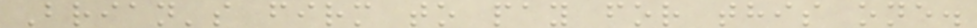Brian's firm to pay for this one.
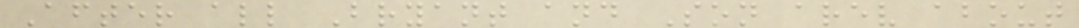After all Bryant and Son arev about
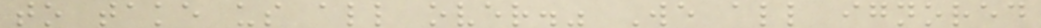to take us all over." We all ignored
